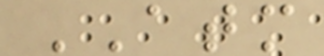ATM
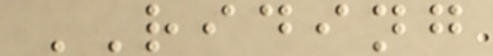RIDING
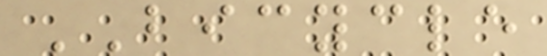BICYCLE
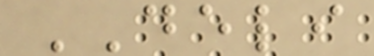DELI
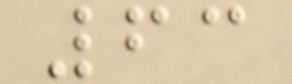63
